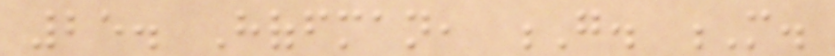25. Hoffman, G. M.
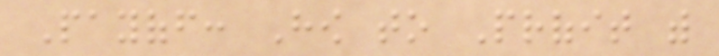Payoff: How to Profit with
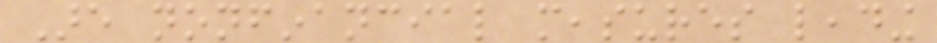Are nonfinancial measures leading
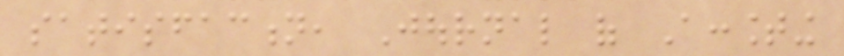satisfaction, Journal of Accounting
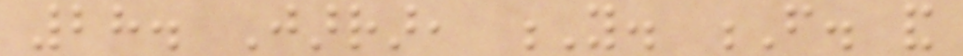28. Jarrar, Y. F. and
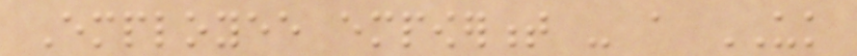Employee empowerment - a UK
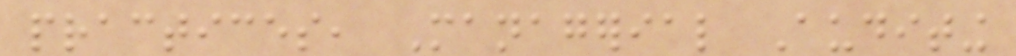practices, Managerial Auditing
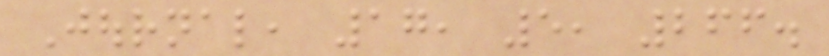Journal, 17, 5, 266.
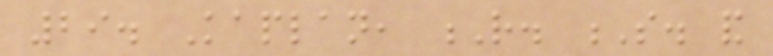29. Kaplan, R. S. and
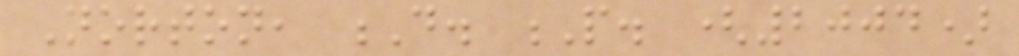Norton, D. P. (2004)
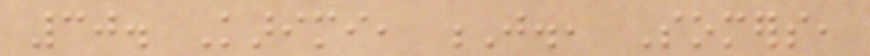30. Karimi, J., Somers,
